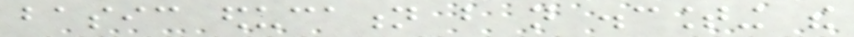basic education but not discounting the
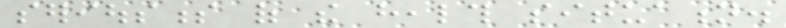seriousness of the health situation.
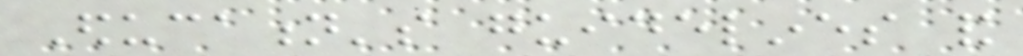Education's guidelines and
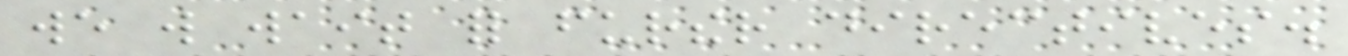we will wait for further directives.
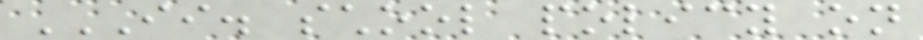II. SCHOOL POLICY ON
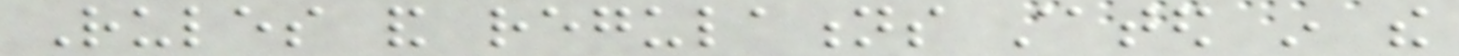Rules and regulations stated in the
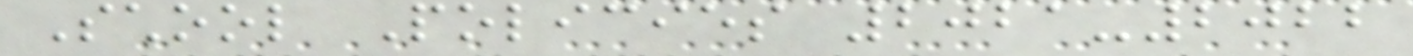School Policies 2021-2022
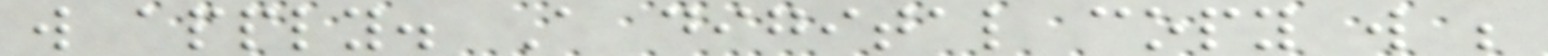will apply. A digital copy will be
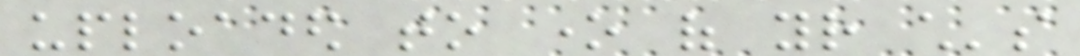uploaded to one of your child's
